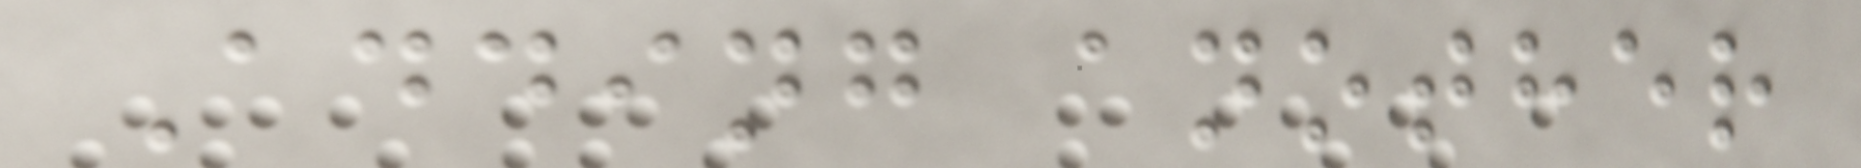Adding another
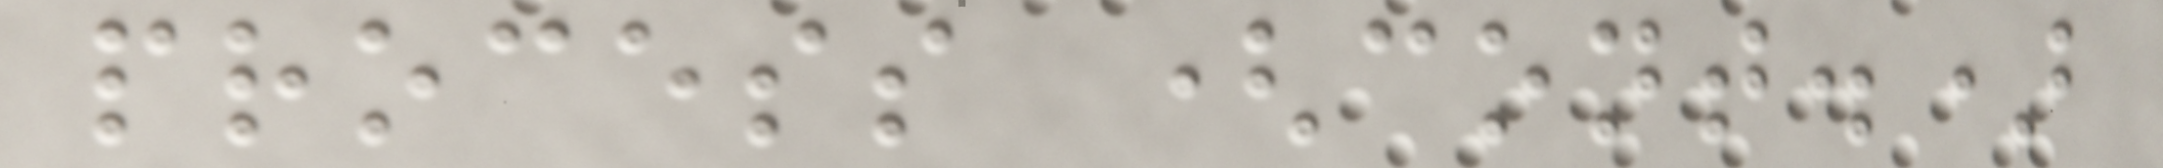process (cont.)
